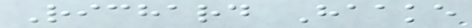Richard Haake
